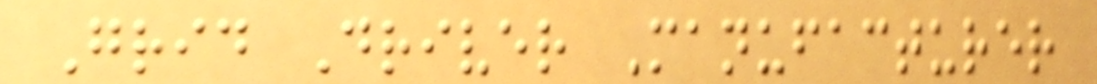Grid Driver Manufacturer
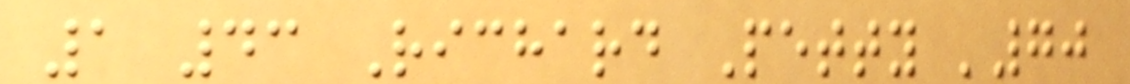1 43 Richard Petty '70
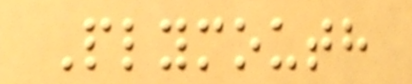Plymouth
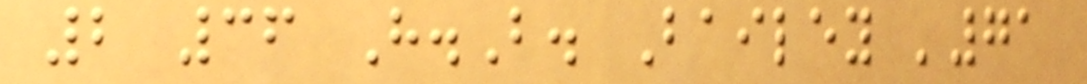2 36 H.B. Bailey '71
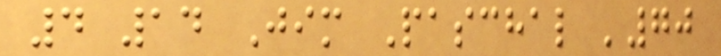4 14 Jim Paschal '70
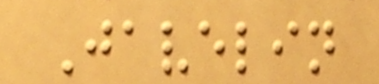Javelin
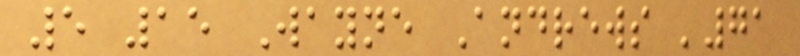5 15 Wayne Andrews '71
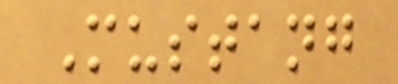Mustang
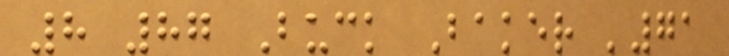8 87 Buck Baker '71
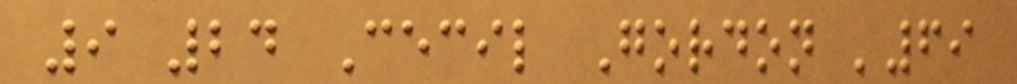9 24 Cecil Gordon '69
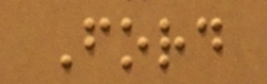Ford
